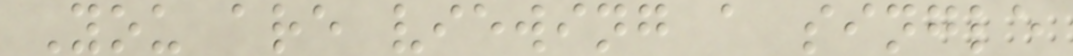You are viewing a single
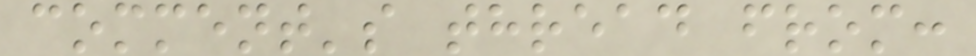comment's thread from:
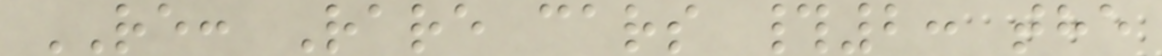RE: Rare cars #2: the
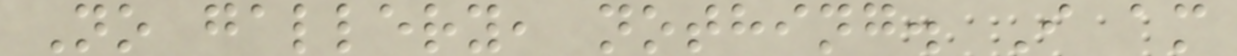No gallery, nothing. I am
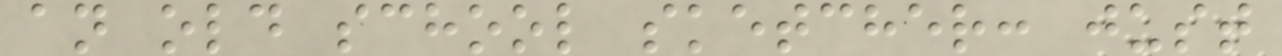an old school sketcher: just
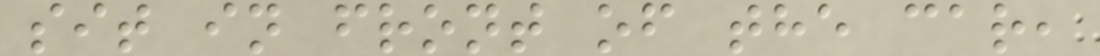sit in front of the car,
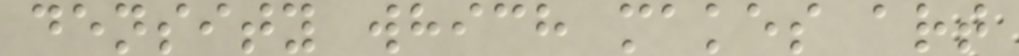density which makes art
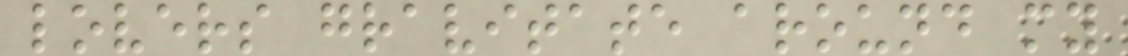lovers gravitate around my
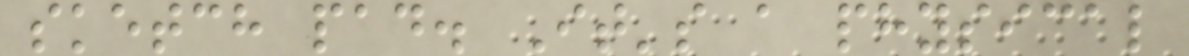sketch pad. It's a physical
